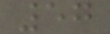57
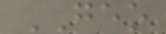GEO
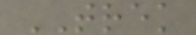TREK
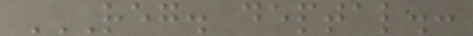REG. DEPTAL.:
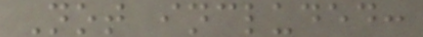Not included:
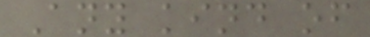Any kind of
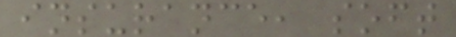insurance, soft
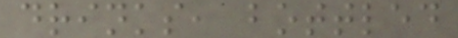drinks, bottled
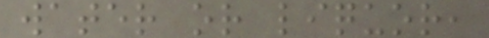water or liquor,
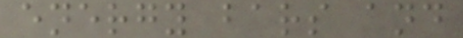energy bars and
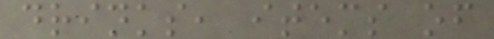drinks, items of
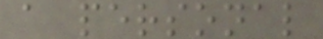a personal
